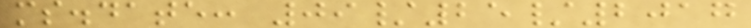ms.date: 09/25/2017
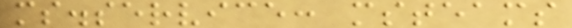ms.service: msteams
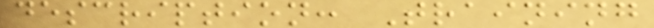description: Training
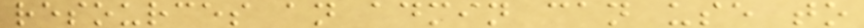resources an admin can use to
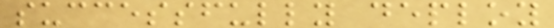successfully deploy
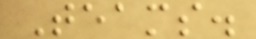Teams.
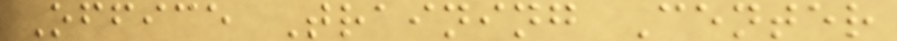Office Training Center
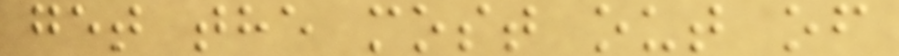get the most out of
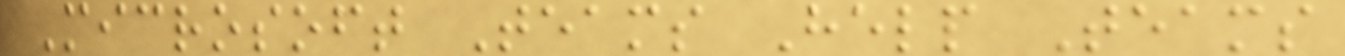Microsoft Teams Help Teams
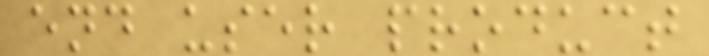end user product
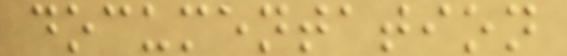documentation
